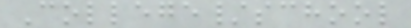College/school
